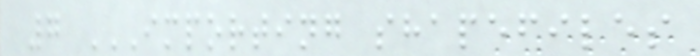7 IMPORTING SHAPEFILES
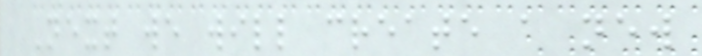Next we will create a new
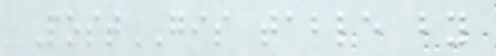PostGIS table by
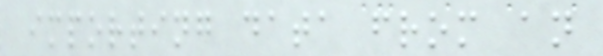importing data from an
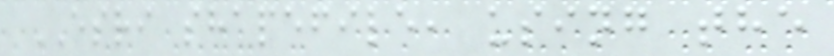ESRI shapefile, using the
